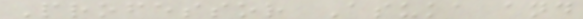Professor Asuka and
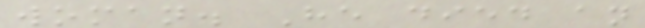woman. He died an
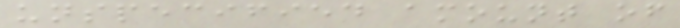unspecified amount of
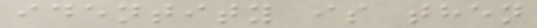identity is then
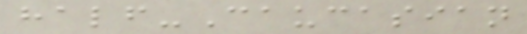half-Caucasian
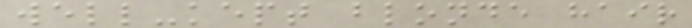well-kept blonde hair
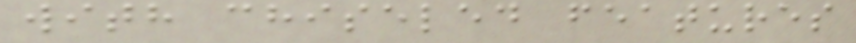with chiseled features
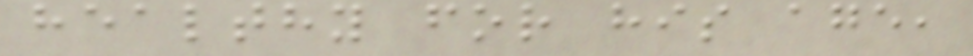healthy for his age,
